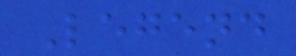Legend
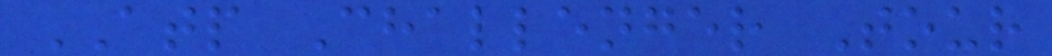ATP Challenger Tour
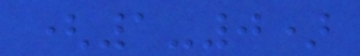(1-0)
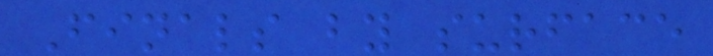Finals by surface
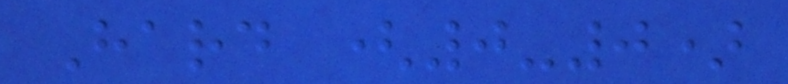Hard (0-0)
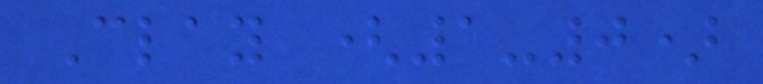Clay (1-0)
